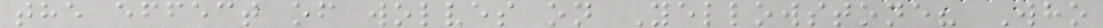the effect of wolves on Yellowstone? Who
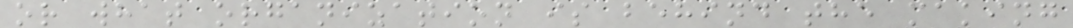or what organization is behind the making
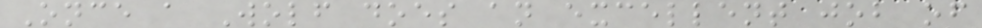Once a Wolf does an excellent job of
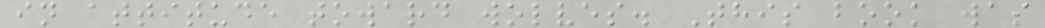in attitude toward wolves. This book was
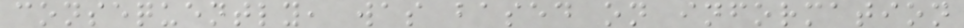consequently, was based on information
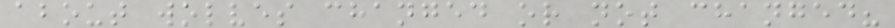about wolves changed or not changed?
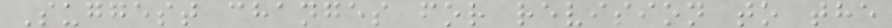Suggest changes for revision to the
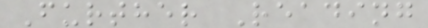Further Reading
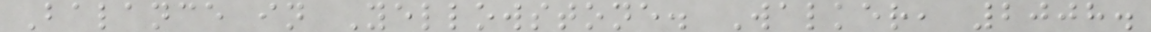Balance in Yellowstone. Walker, 2008.
